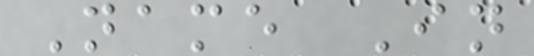Name In
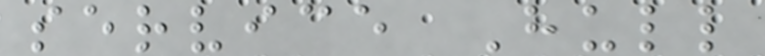service Hull
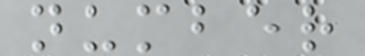number
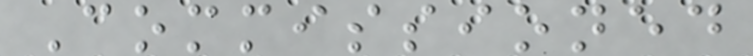Commissioned
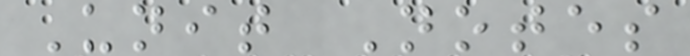Unit Notes
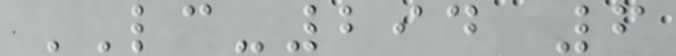LC-294 6
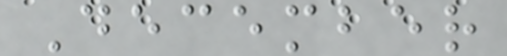December
